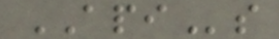APIs
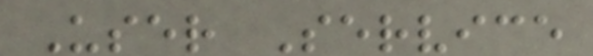User Service
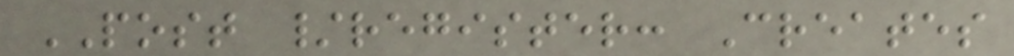POST /register: Creates
